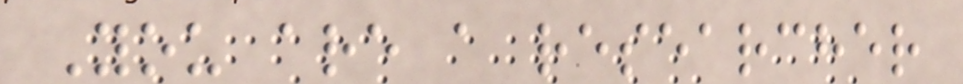You are a researcher
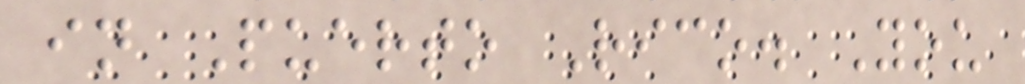in Puerto Rico. You
